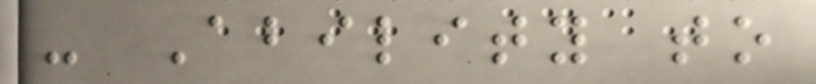- Ability to
